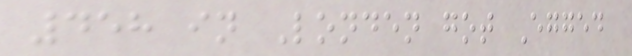458 in Londen got Egged
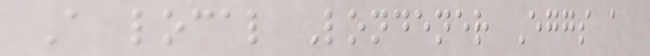A local Londener Eggs a
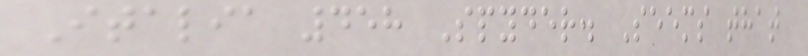Italia 458 Spyder. Seems that
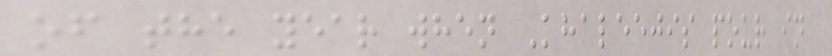of the year when Khaleejis pour in
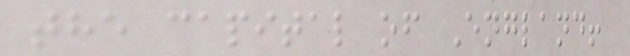the capital of England!
